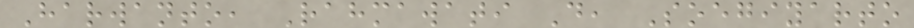Harwanto, Rahmawati D, Soegiyarto
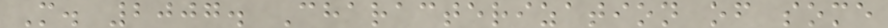M. 2007. Characterization of some
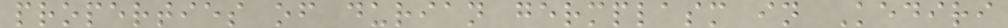properties of durian germplasm in Kediri
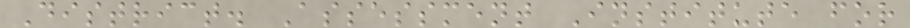District. Assessment Institute for
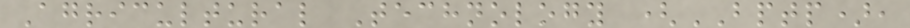Agricultural Technology (BPTP),
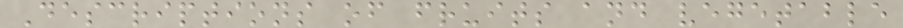Descriptions of fruits and vegetable
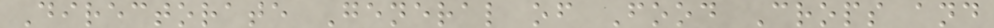Directorate General of Food Crops and
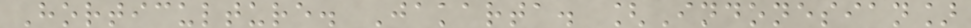Horticulture. Jakarta. [Indonesian]
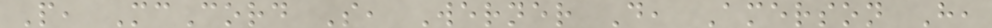P, McCord S, Werner D, Amerson H,
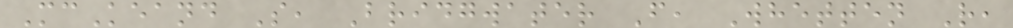McKeand S, Bridgwater F, Whetten R,
